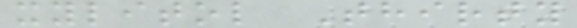xylitol Thirty
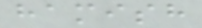hamish
